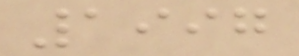1997
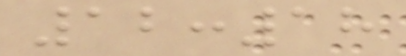12:18
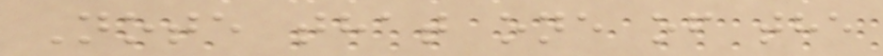Note that one of the
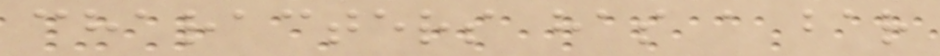characters has a bar
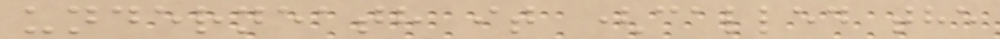underneath it (called the
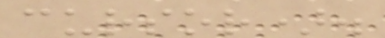cursor).
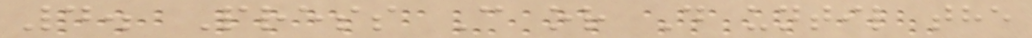4. Press C or D until the
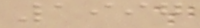1997
